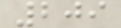209
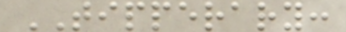TIPPERARY:
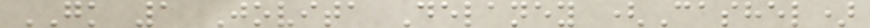GK 1 Jovita Delaney (Cashel)
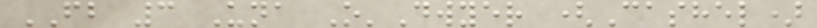FB 3 Una O'Dwyer (Cashel)
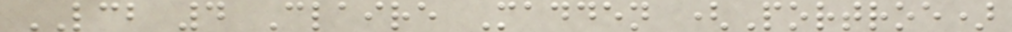LCB 4 Claire Madden (Portroe)
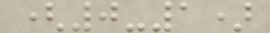(0-1)
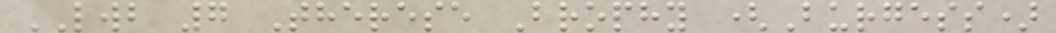LWB 7 Therese Brophy (Burgess)
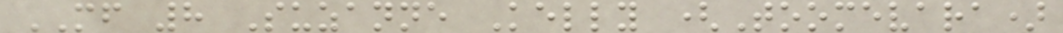MF 8 Suzanne Kelly (Toomevara)
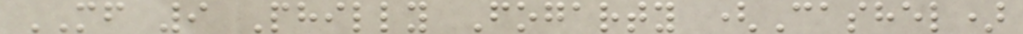MF 9 Philly Fogarty (Cashel)
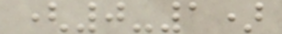(0-1)
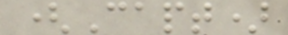(Capt)
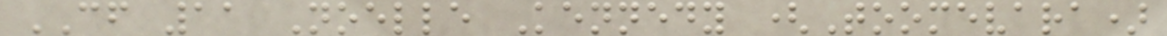CF 11 Noelle Kennedy (Toomevara)
